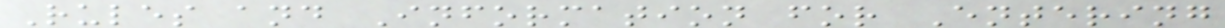Rules and Information for Entering
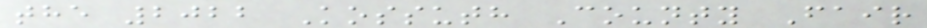the 2022 Kossuth County Fair
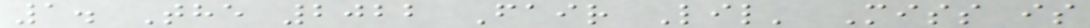1. The 2022 Fair Lil' Miss is
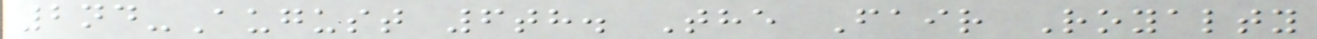2nd-August 6th. The Fair Royalty
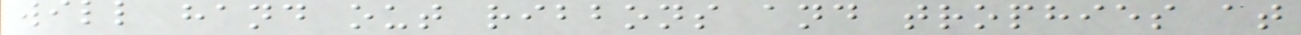will hand out ribbons and trophies at
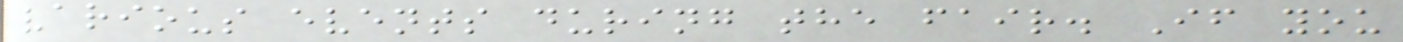various events during the fair. If you
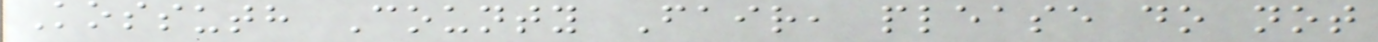Kossuth County Fair, please do not
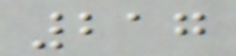217
